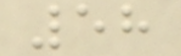58
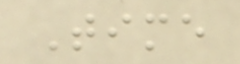Time
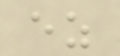ez
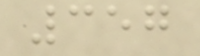357
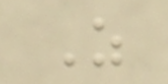Z
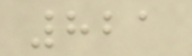821
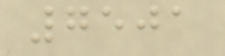7501
